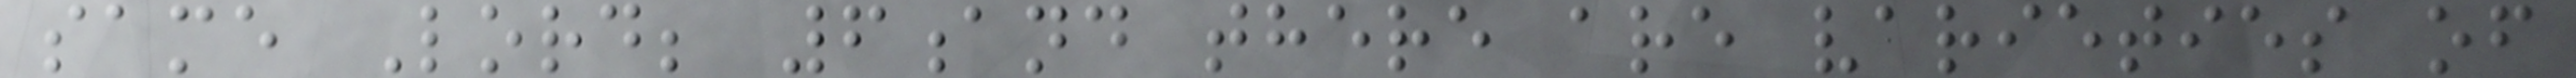same Lord; 6and there are varieties of
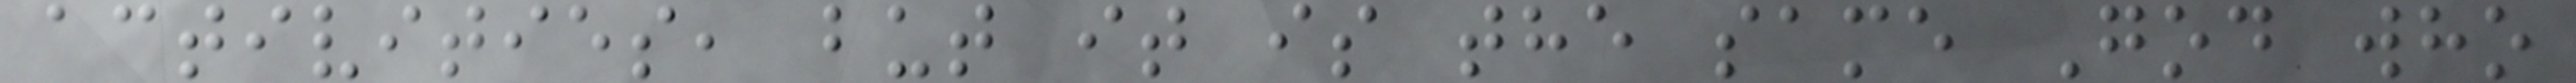activities, but it is the same God who
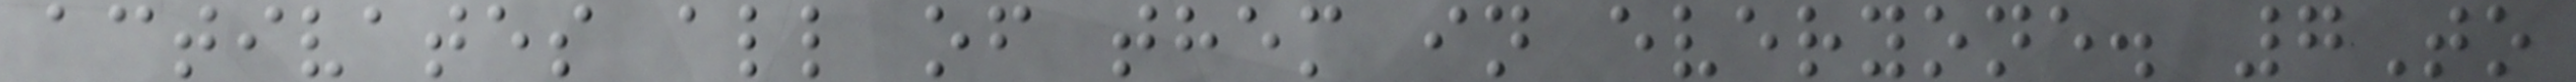activates all of them in everyone. 7To
